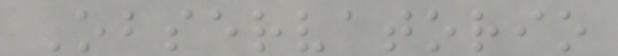Observatorio
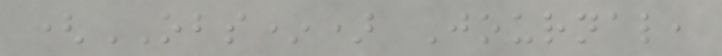(OBS*) Journal,
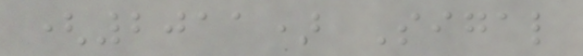(2011) Sigal
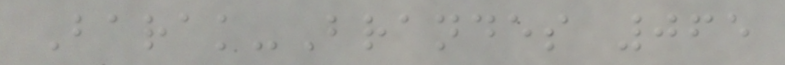Barak-Brandes 065
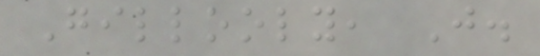Gillooly, J.
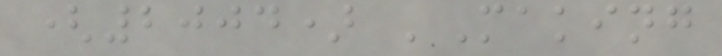(2004) 'Making
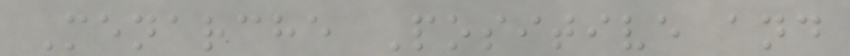Menarche Positive and
